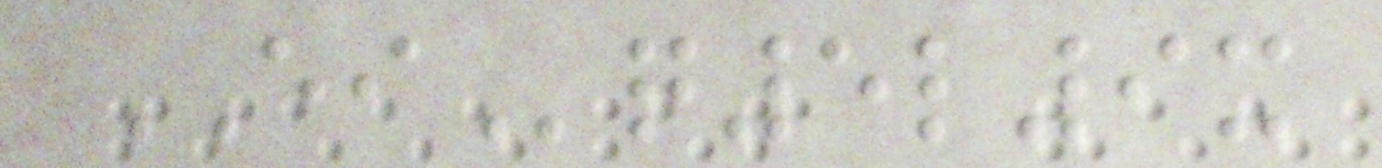EIq5l9x
